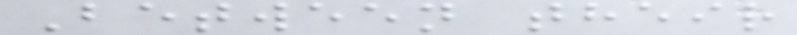Between their
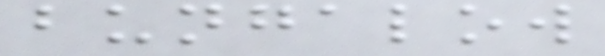bungalow
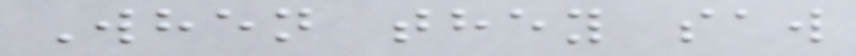When they saw
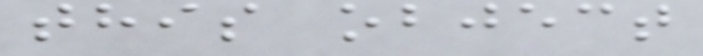this object
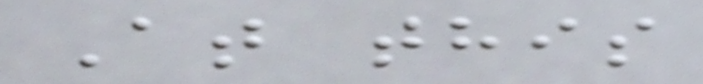At this
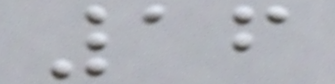16
